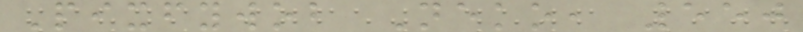Pixfywob Neko, 550
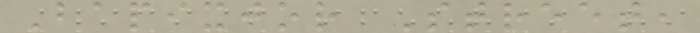Bapixjor Street,
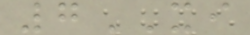7XI
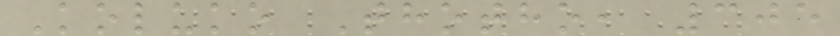Koluko Thotho, 305
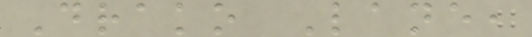Drako Lane,
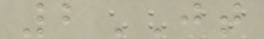2JT
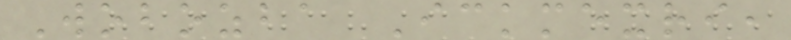Wobozba Ickmexri,
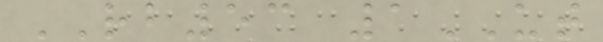RB53 1UT
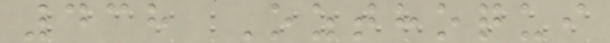438 Ozthoqui
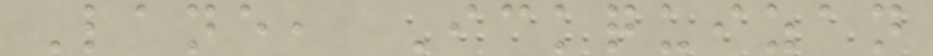Lane, Ickquizan
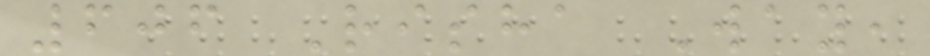606 Risha Way,
